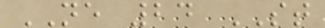NE 24 ST
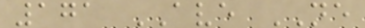171 AVE NE
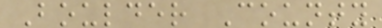Boulder County
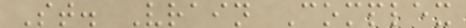St. Vrain Complex
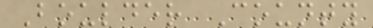Boulder County
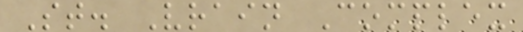St. Vrain Complex
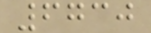6730
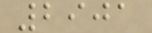2901
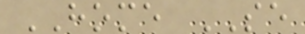HOME SE
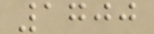1700
